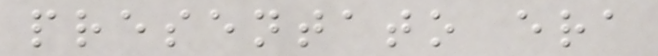presentato era
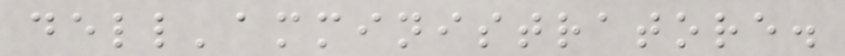dell'amministratore.
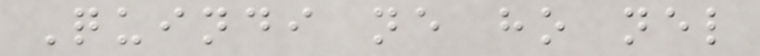Quindi ne ho nel
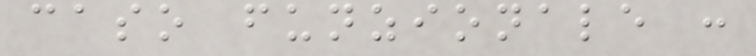caso funzionale :
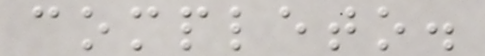completo.
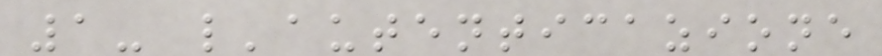1- l'autenticazione
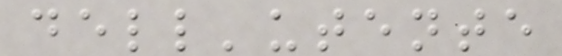dell'utente
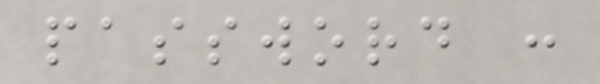password :
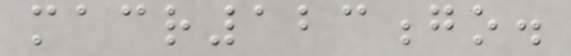macr123go.
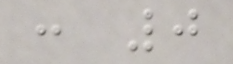: 0
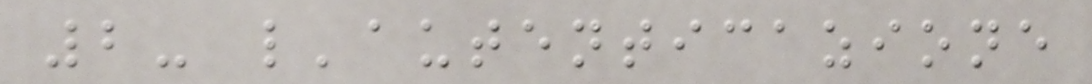2- l'autenticazione
